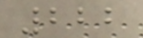222
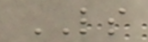LS
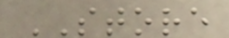STORE
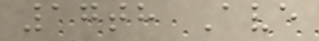17th Ave
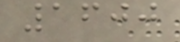1600
